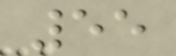55
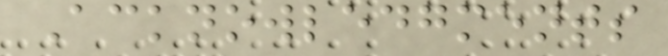Acknowledgments
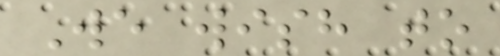We wish to
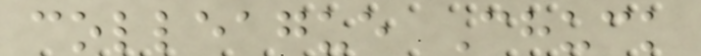colleague Chuck
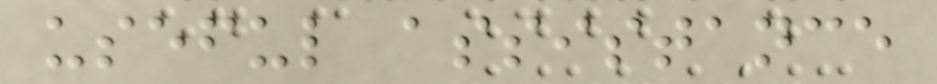useful assistance
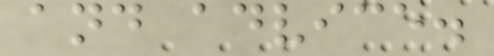and advice.
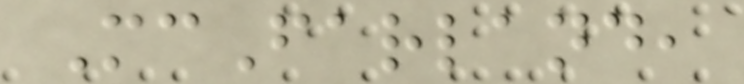McFarland,
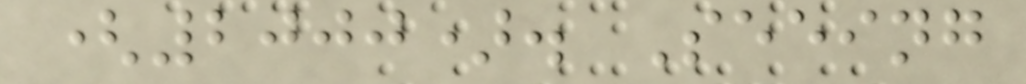(2000). Seeing
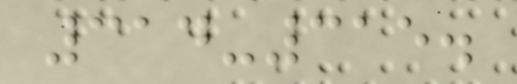314-315.
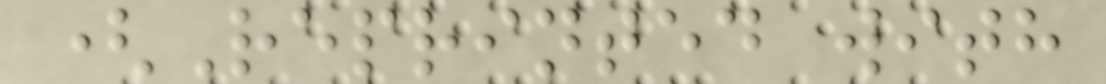(Reprinted with
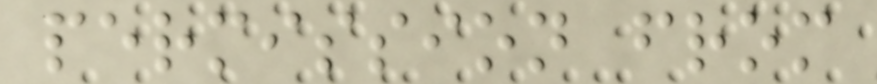permission from
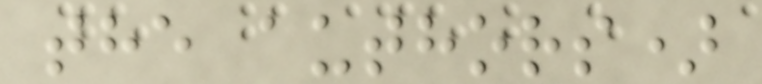the authors)
